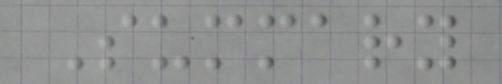Summary
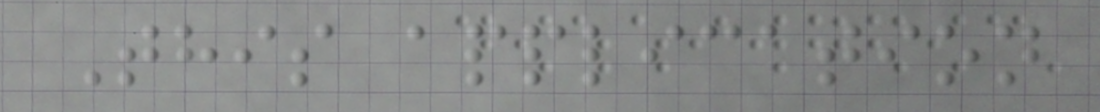This application
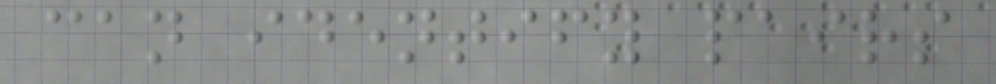can identify pairs
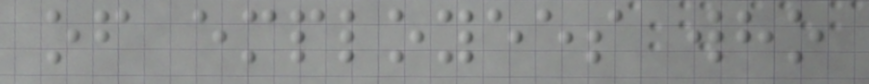of employees who
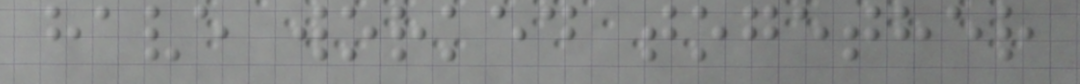have worked together
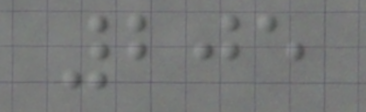205
